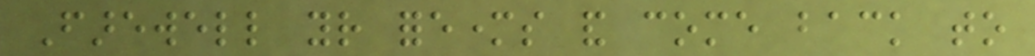Farewell your foremothers and come back to
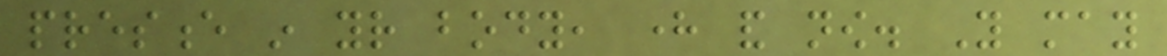presence in your body, here and now. You may
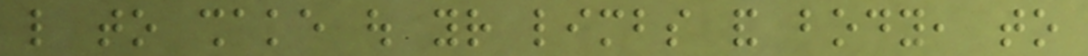like to shake out your limbs and body, to
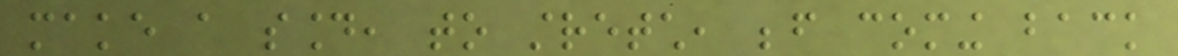make a sound, to stretch, before coming back
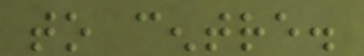to centre.
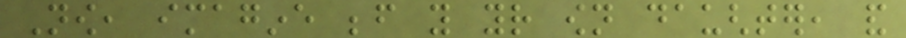Now, imagine before you your own daughter, and
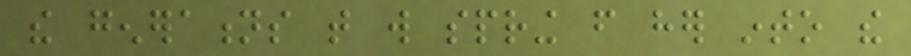the generations that will spring from her into the
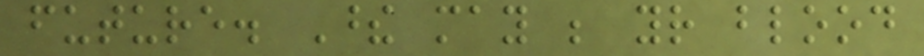future. These may be your blood
